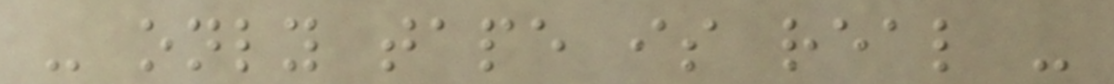- only tape is real -
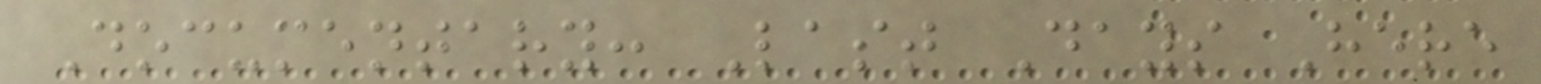Documentary: Last Days Here
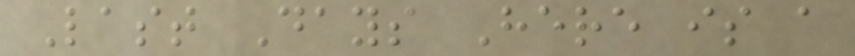Last Days Here is a
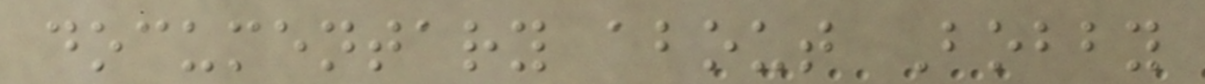documentary about Bobby
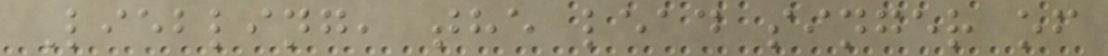Liebling, the lead singer of
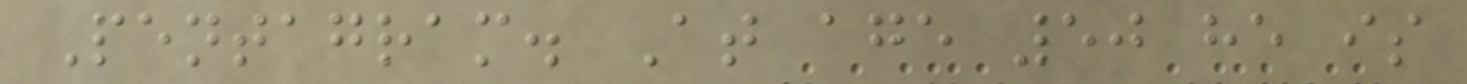Pentagram. At age 50 he is
